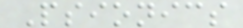Psionics
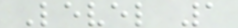Level 1
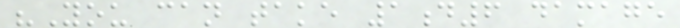"You can take 1d6 damage
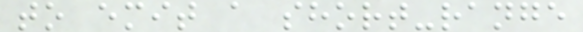to emit a short-range
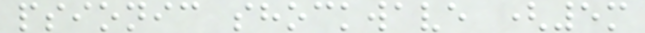psionic shockwave (5m
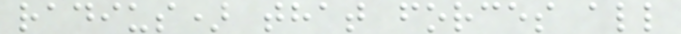radius) that forces all
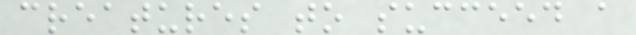creatures to succeed a
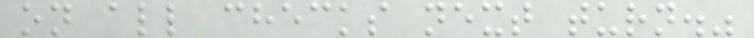on all checks next turn."
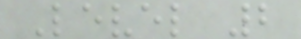Level 2
